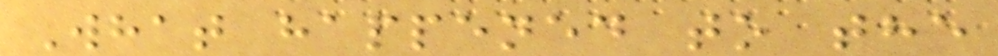What happened to the
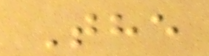The
